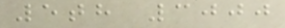5th 3000
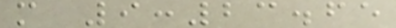m 9:23.65
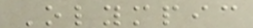Olympic
